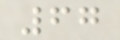67
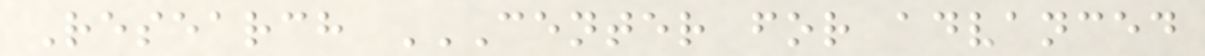Research CENTER FOR ADVANCED
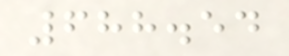688.54
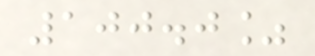100.0%
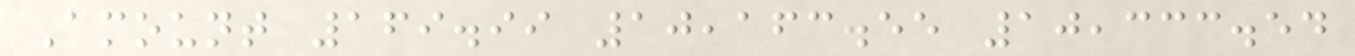Amount 169.99 10,163.55 10,333.54
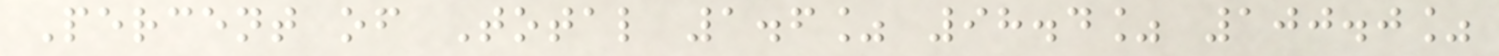Percent of Total 1.6% 98.4% 100.0%
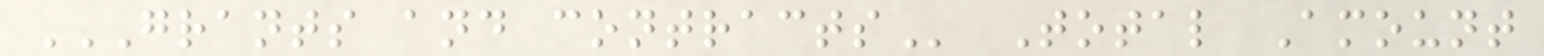GRANTS AND CONTRACTS Total Amount
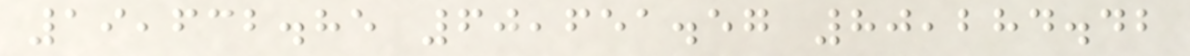19,632.85 60,651.57 80,284.42
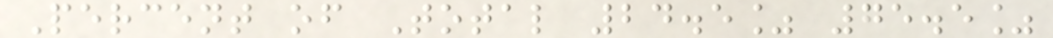Percent of Total 24.5% 75.5%
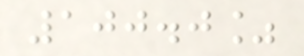100.0%
